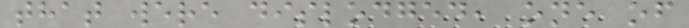that were dislodged, one of
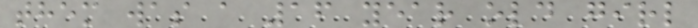them was a 16 year old girl
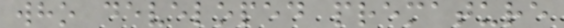who developed premature
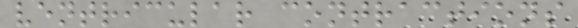ventricular contractions
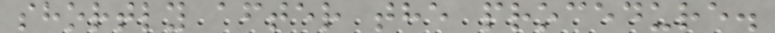shortly after the procedure.
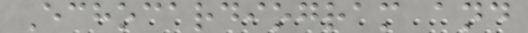Echocardiogram and
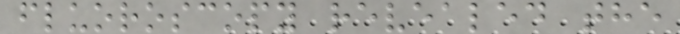fluoroscopy revealed the
